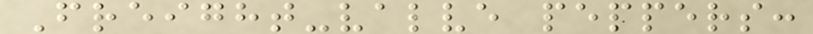Freight-valve peppers:
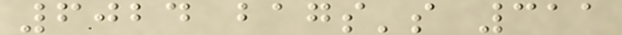6024 bags's 311
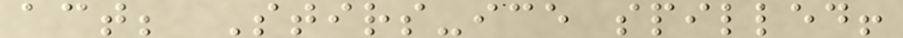act; Stirs-ice spilled!
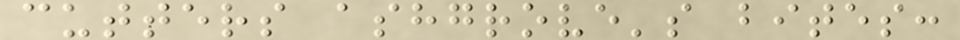cutters ashgrove's bites:
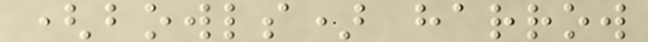(bowls) harrow
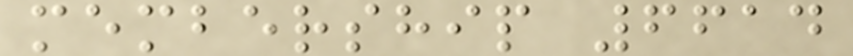membership 6614
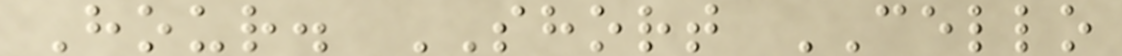Hour. SHORT CELLO
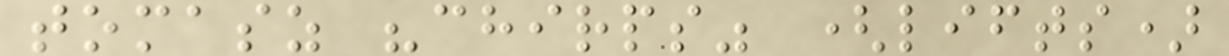tomasz "chirps" (lifts)
